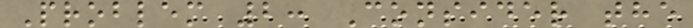Problem 2: Consider the
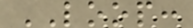LOOP:
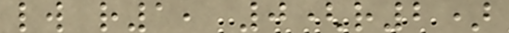lw r1, 0(r2)
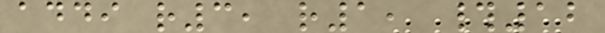addi r3, r1, #12
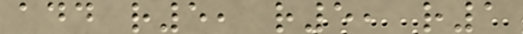add r5, r5, r1
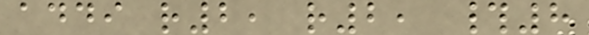addi r2, r2, #8
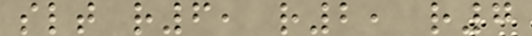slt r6, r2, r7
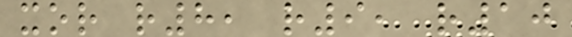xor r8, r9, r10
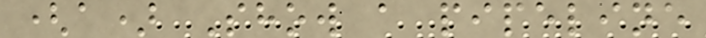(a) Show a pipeline
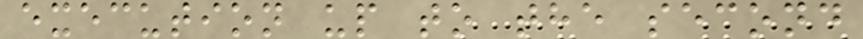execution up to the second
